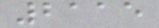2115
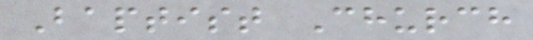Baptist Church
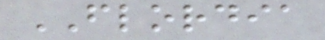FLORDIA
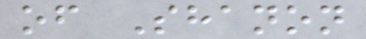of Shanon
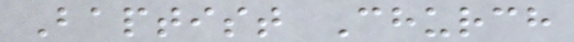Baptist Church
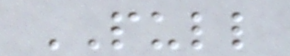PULL
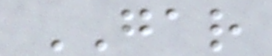GAR
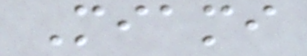Miami
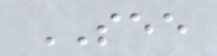SEE
